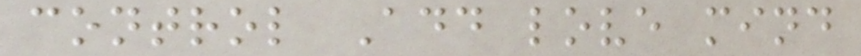control Add love mind
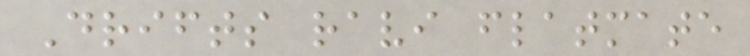Drifts ravi flatmate
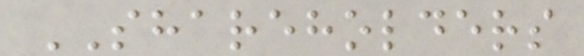SHAREHOLDERS
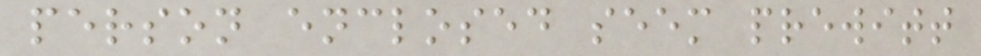person enclosed seem prewitt
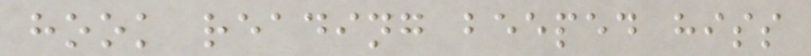hook reading beeped hiss
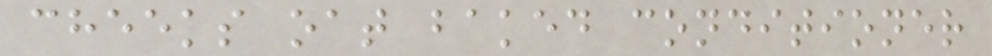cheeks oat baked conditioner
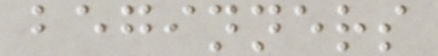beginners
